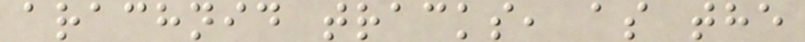arachnid tracks, as the
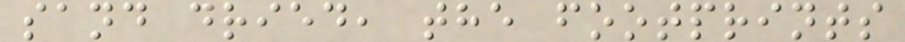sand dried, the footprints
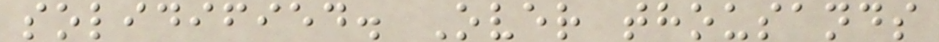solidified. Over thousands
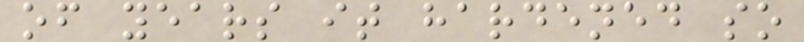of years it hardened so
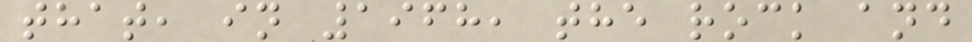that, in 1968, the rock and
